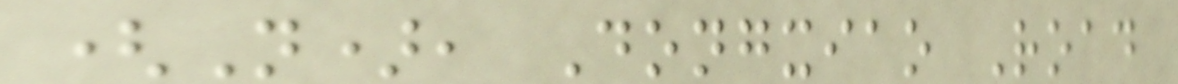(N), Dongxiao Road
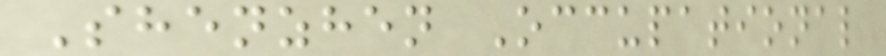Shenzhen Occupational
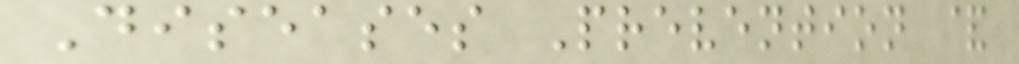Diseases Prevention &
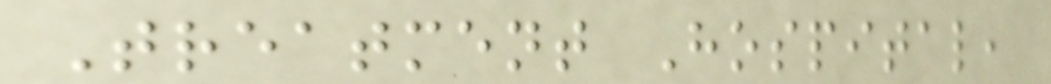Treatment Hospital,
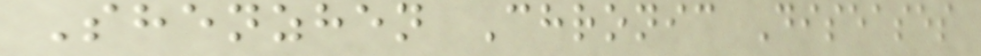Shenzhen Chronic Diseases
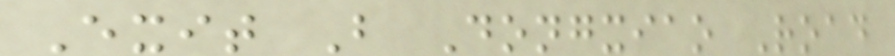Exit B Dongxiao Road
